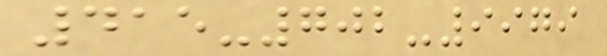415-702-9979
